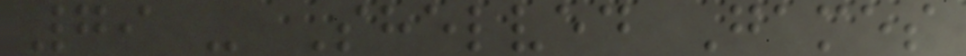79 - Shelved Games
